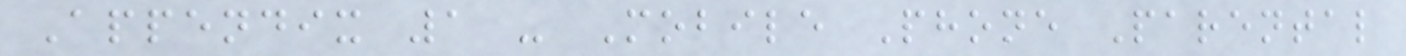Appendix 1 - Mobile Phone Parental
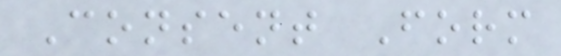Consent Form
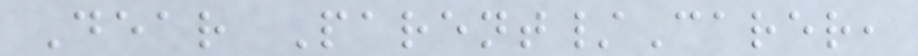Dear Parent/Carer,
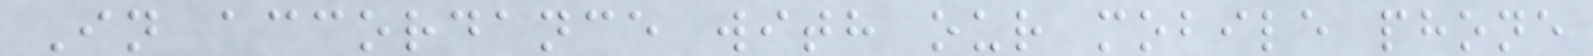In accordance with our mobile phone
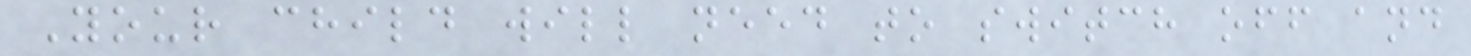Your child will need to switch off and
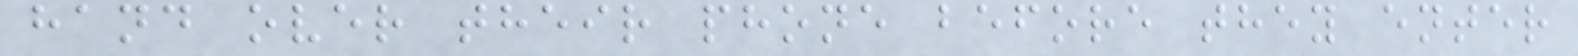hand over their phone before they enter
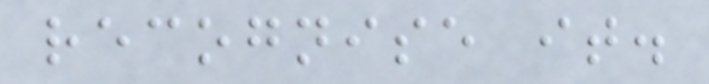recognise it.
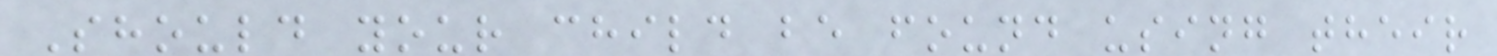Should your child be found using their
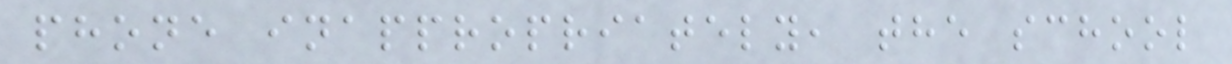phone inappropriately, the school
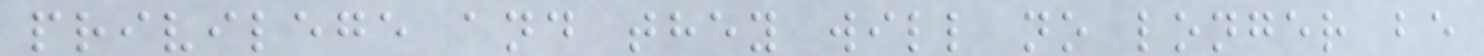privilege and they will no longer be
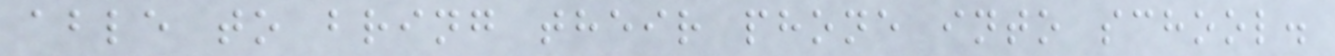able to bring their phone into school.
